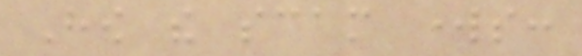How the scam works:
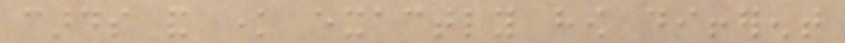cards and know exactly how different
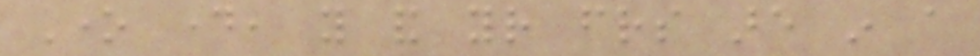One day, you and your friends are in a
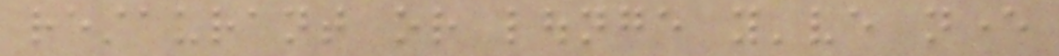restaurant or lounge you've never
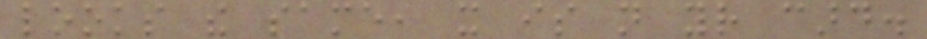looks the same, it is not your card.
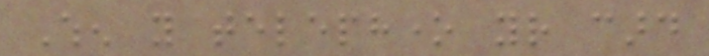When you telephone your card
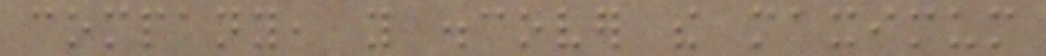company, you discover the maximum
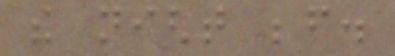the night before.
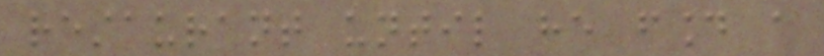restaurant until he found a
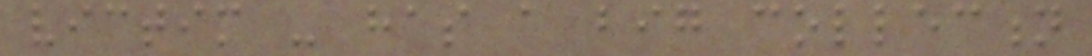victim - has a big collection
